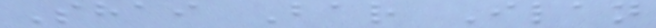Shai Bar Ilan
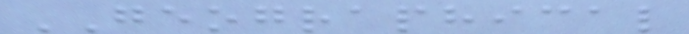GEOGRAPHICAL
